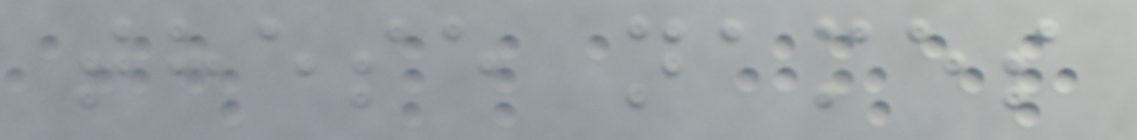these names
